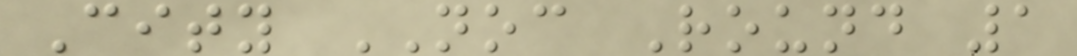City NOC Round 1
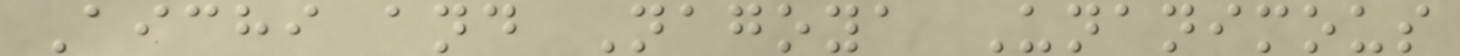Aichi and Nagoya Unanimous
